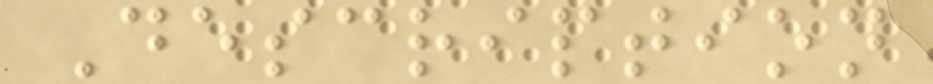Description
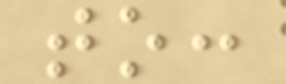to:
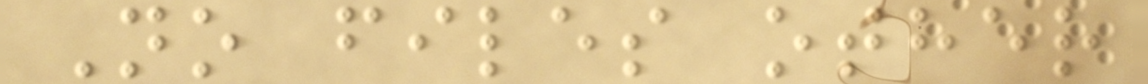No files other
